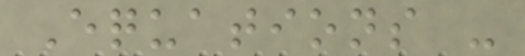Equations -
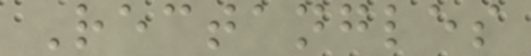Rectangles
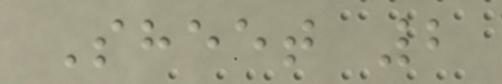Sheet 2
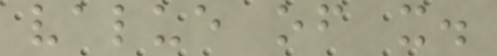value of x.
